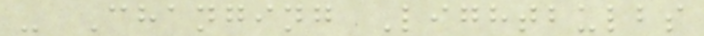- Changing Lightbulbs
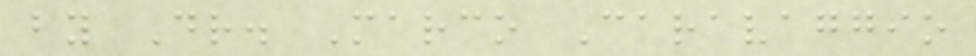by Dr. Marco Caravaggio
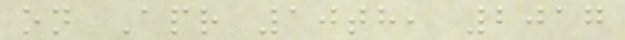on Apr 10th, 2017
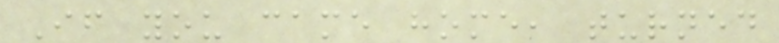If you came home, turned
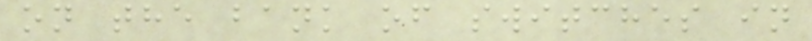on the bank of switches in
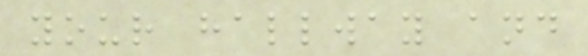your hallway and
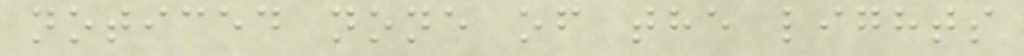noticed none of the lights
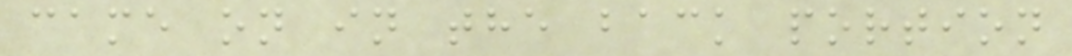came on in the back portion
